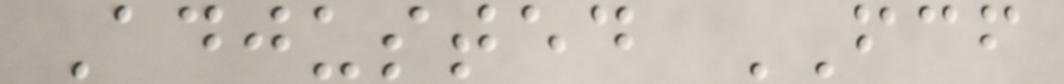Adjusted FCF
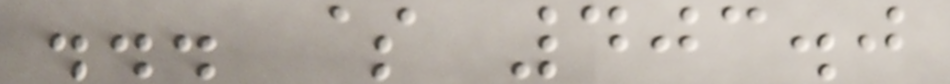... $ 403.0
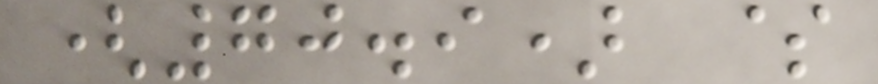(70.9) $
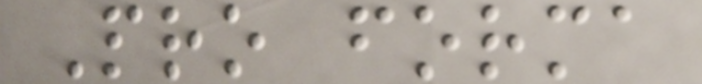Pro forma
